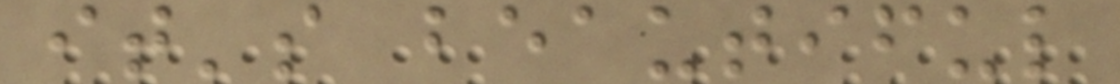it's beautiful
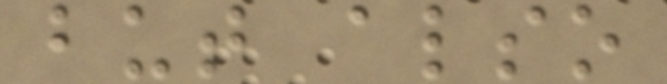but also
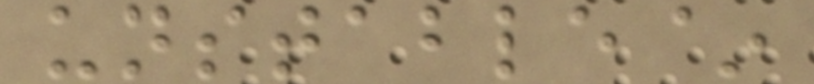unstable~
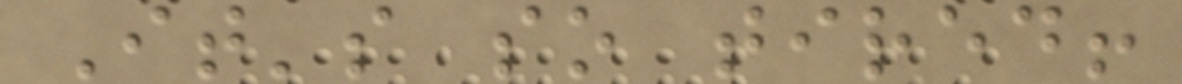It's so tired!
